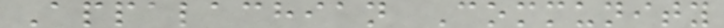Appalachian Community
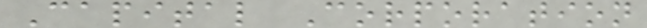Capital Corporation
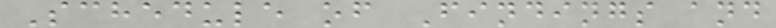Schedule of Findings and
